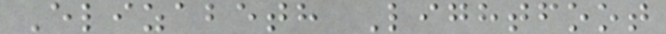Elizabeth Lightfoot
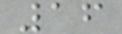16
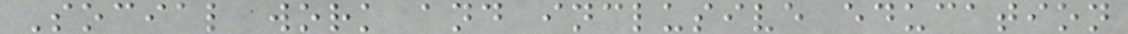Social work and inclusive education
